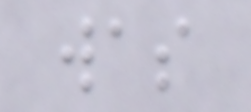was
